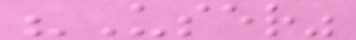"User"
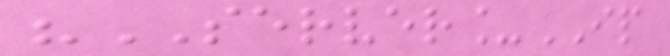"SERVER_IP
